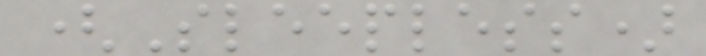(Sleepless)
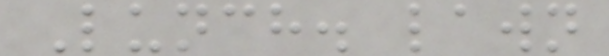Lunch. lawn
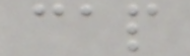cap
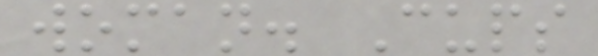woman. Cups
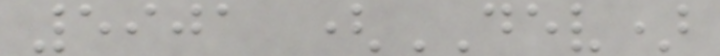5901 (DEV)
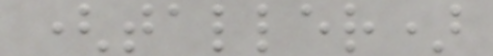(taller)
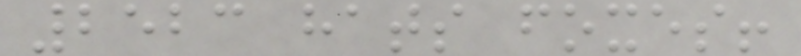2523 hats foxes!
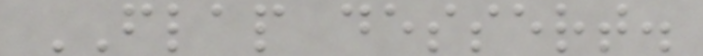FLAP dessert.
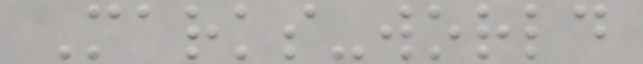Marks-world
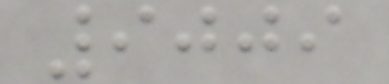9009
